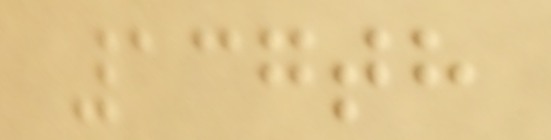137th
